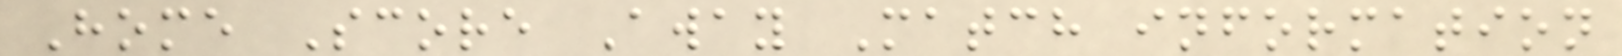Home Score Away Match information
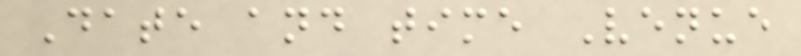Date and time Venue
